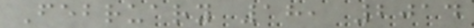February 18, 2014
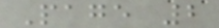Page 2
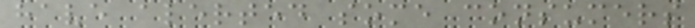have alerted some consumers
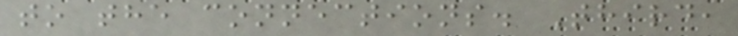to the connections. Third,
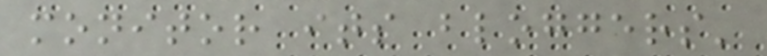monitor its bloggers'
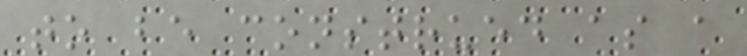to be construed as a
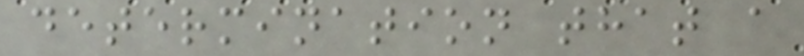determination that a
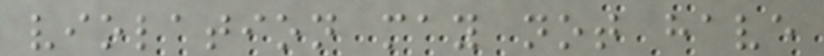violation may not have
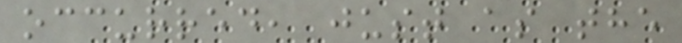occurred, just as the
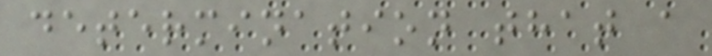determination that a
